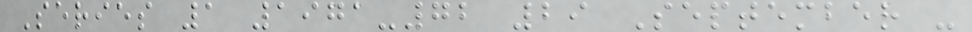Series 1 1971-72 29 September -
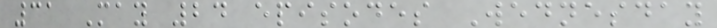31 May 24 episodes Wednesday
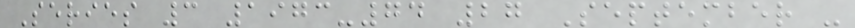Series 3 1973-74 27 September -
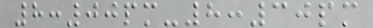8:00pm-8:30pm
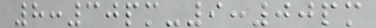8:30pm-9:00pm
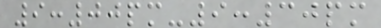9:00pm-9:30pm
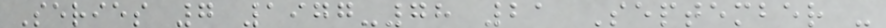Series 7 1977-78 21 September -
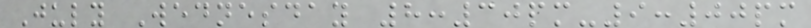July Wednesday 8:30pm-9:00pm
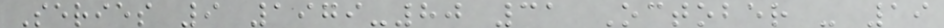Series 9 1979-80 31 October - 19
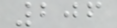206
